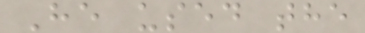He used the
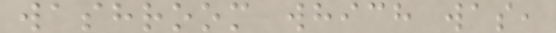washroom which was,
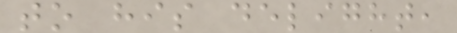to his delight,
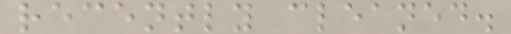recently cleaned.
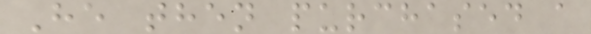He then purchased a
